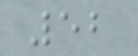52
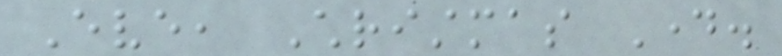Eve, Christmas Day.
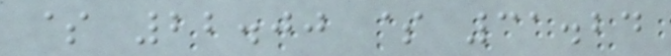$ 22.00 $ 31.24
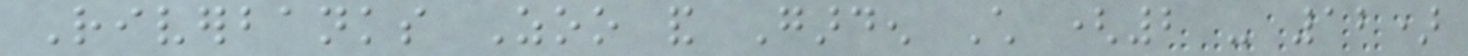Riverbanks Zoo and Garden Child (2 - 12)
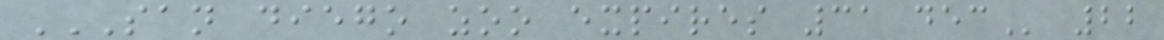SAN DIEGO ZOO EXPIRES 31 DEC 22
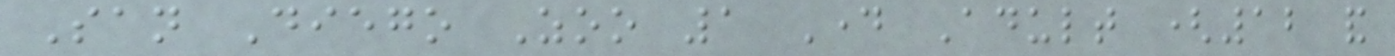San Diego Zoo 1 Day Adult (12 and
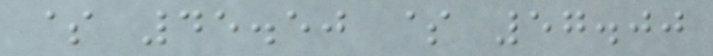$ 45.50 $ 57.00
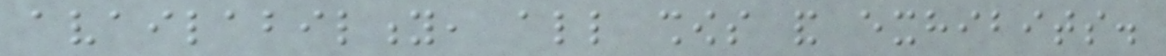availability, all shows and exhibits.
